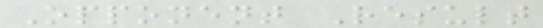Opponent Result
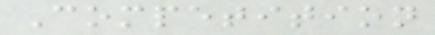Competition
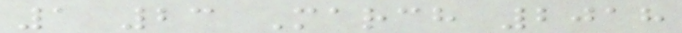1 23 March 2018
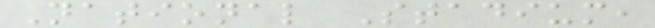National Stadium,
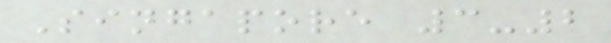Singapore 3-2
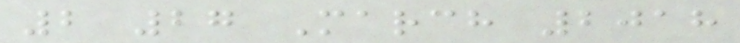2 27 March 2018
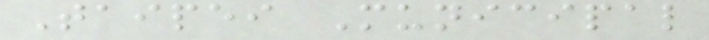Taipei Municipal
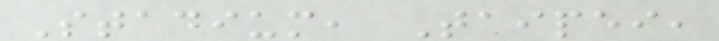Stadium, Taipei,
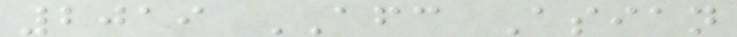2019 AFC Asian
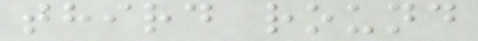third round
